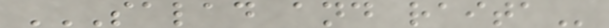SALAD AND RAITA
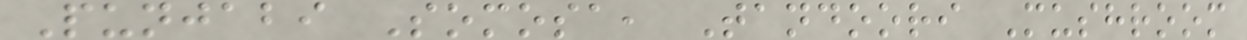Punjabi Somosa, Tandoori Mushroom
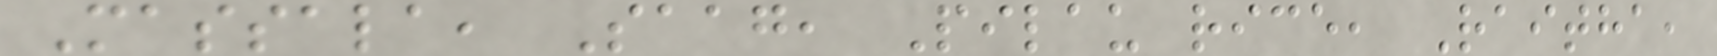Massala, Saag, Pilau rice, Raitha,
